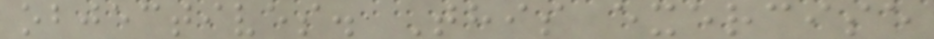objectives. This exercise
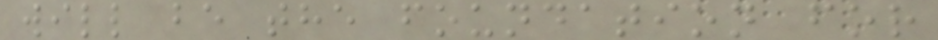will be the foundation for
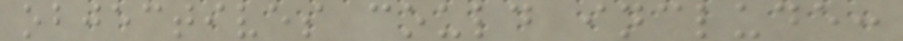objectives could include:
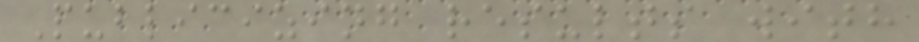Publicizing results with
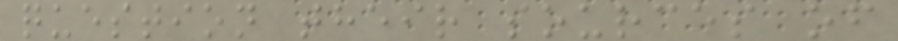question their sources of
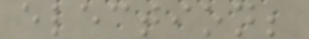election;
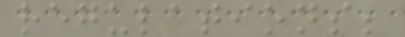regulations;
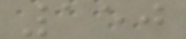150
